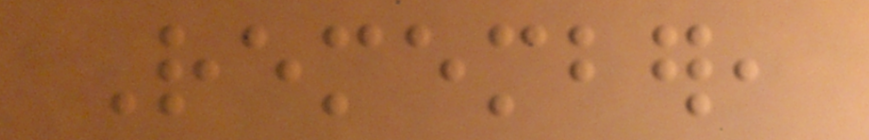Remember,
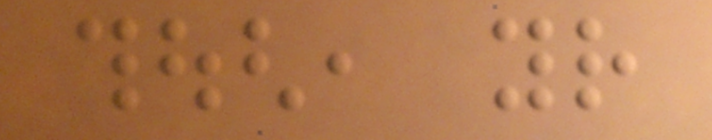though, your
